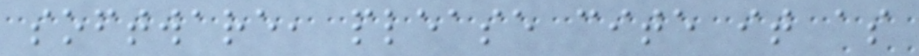software, please cite it as
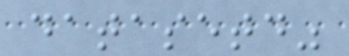datasetd"
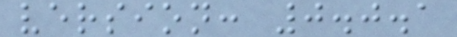version: 0.0.1
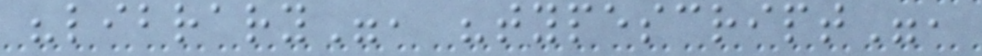"library", "typescript",
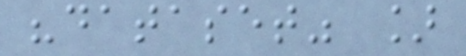"dataset" ]
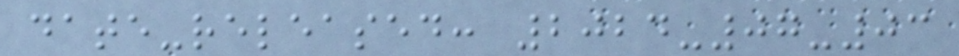date-released: 2024-07-03
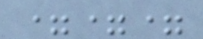===
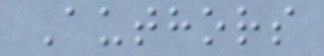Authors
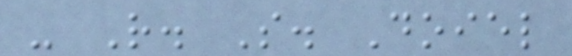- R. S. Doiel
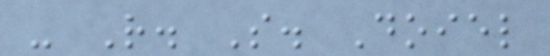- R. S. Doiel
